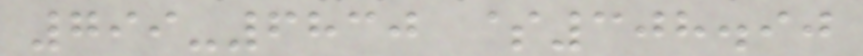799-6830 $308.90
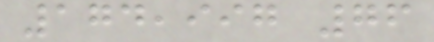174,997 76
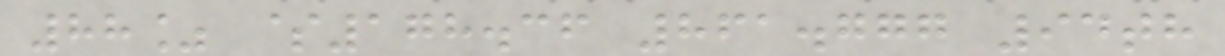88% $178.36 861.777 94th
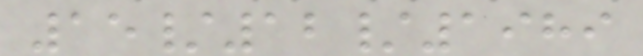15/12/1989
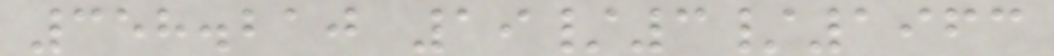358.210 19/3/1963
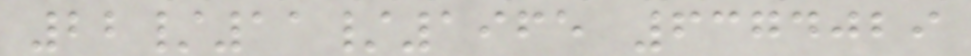22/11/1965 6374029
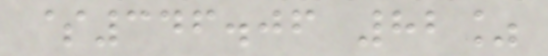$346.06 82%
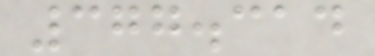377.314
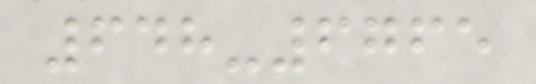648-6765
